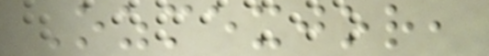Ozmexjor,
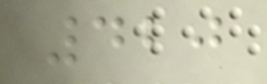420
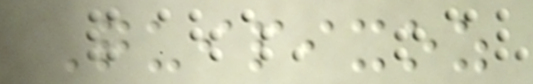Quipixoz
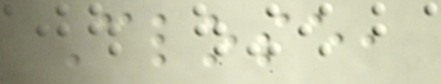Close,
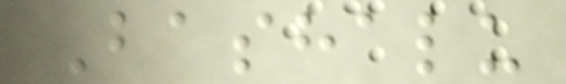Bashalu
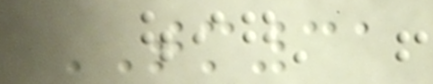TM31
